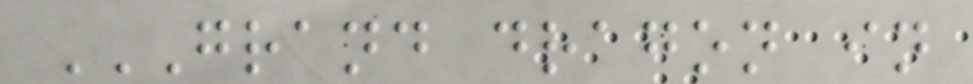GRAND DRAGON IN
